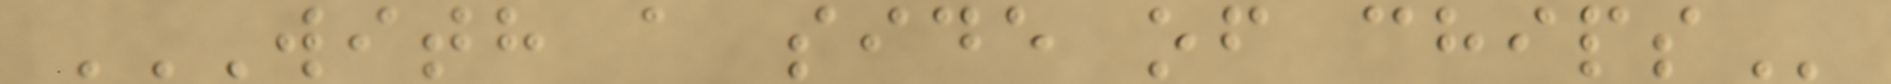WITH A SIDE OF CHIPS
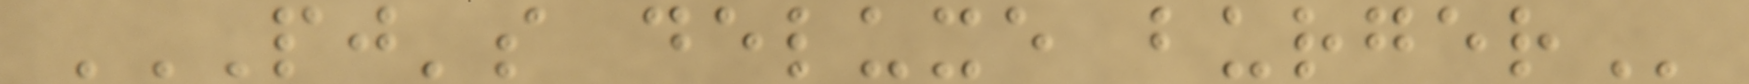PJ'S DELUXE BURGER
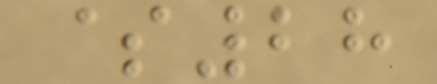$28
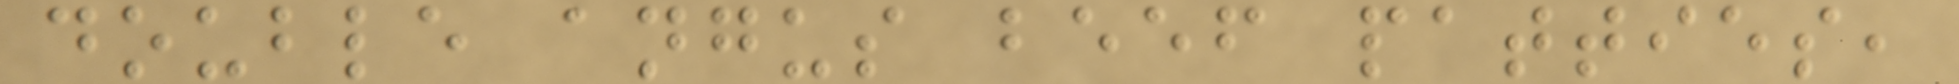double angus beef patties,
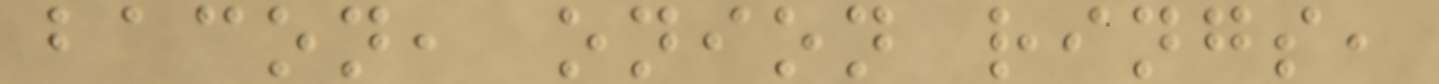bacon, onion rings,
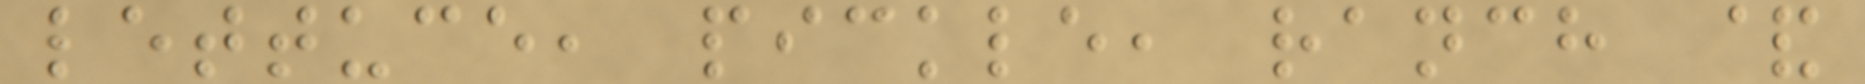lettuce, pickle, ranch &
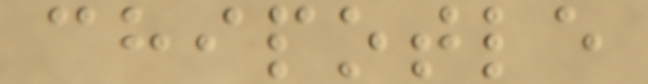chipotle
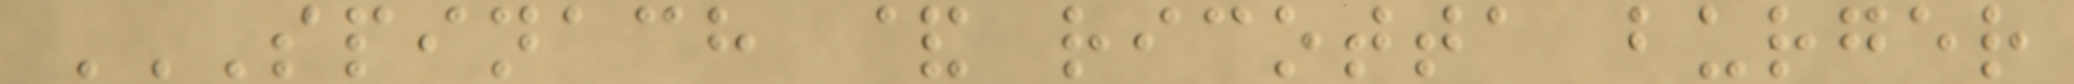SPINACH & RICOTTA BURGER
